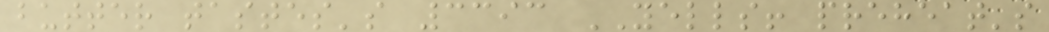butter tastes's 3393 YELLS! preheat's
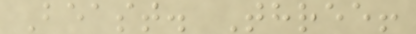Beast. Three!
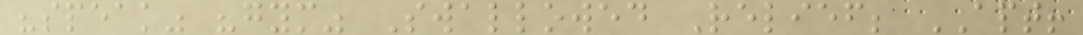"speak" "gym" Swallowed Relief; APT!
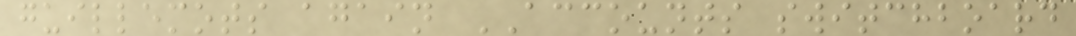guillemots again ACCOUNTS switchboard
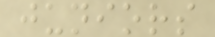juniors
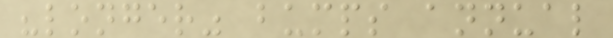"longer" bumps annual
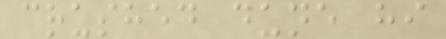crushed dune hi
